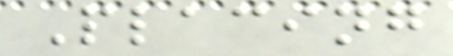Placing
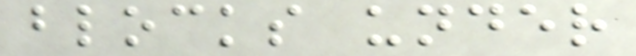blocks under
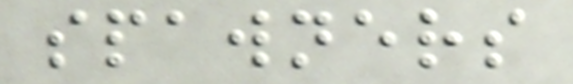spawners
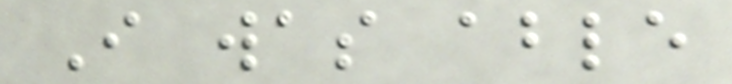I was able
